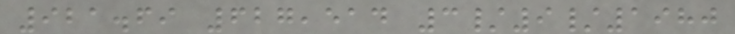921.69 627,514 3/9/1980
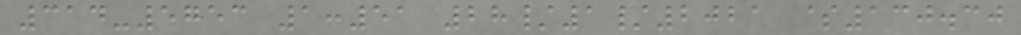314-5753 1:51 28/1/2021 $130.30
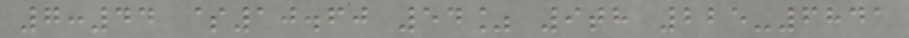7:44 $10.60 54% 9th 225-6841
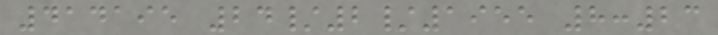414195 24/2/1955 8:23
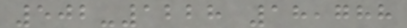502-1228 18,788
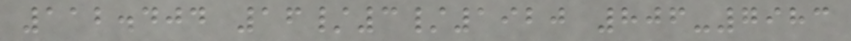112.404 16/3/1920 806-7983
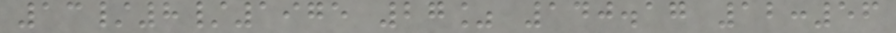13/8/1975 27% 140.17 12:56
